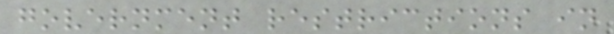government restrictions in
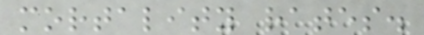mortality rates.
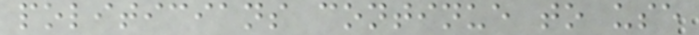politicians continue to use
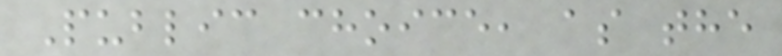Public choice, as the
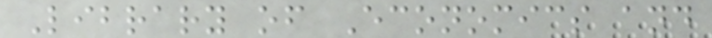Library of Economics and
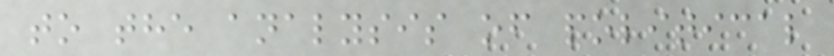to the analysis of political
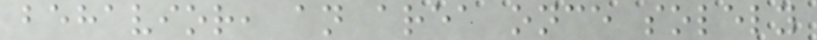behavior, an area once solely
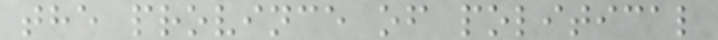the province of political
